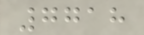7718
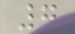7
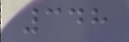348
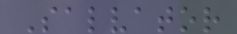Salvator
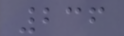236
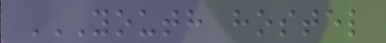YOUTH HOSTEL
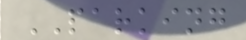PARKING
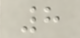8
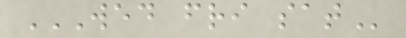WED FRI SAT
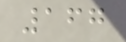167
